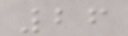26
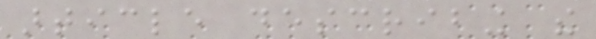article describing the
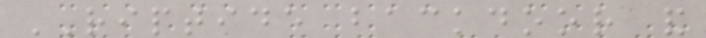RIPTIDE backdoor and
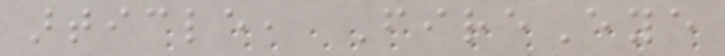article, FireEye
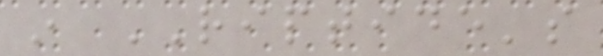in RIPTIDE's
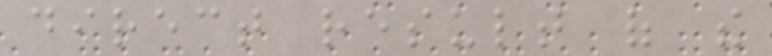direct result of the
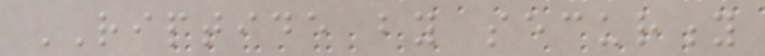RIPTIDE by security
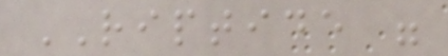RIPTIDE were
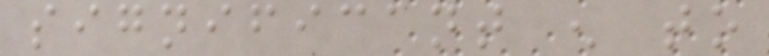significant enough to
